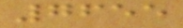7655
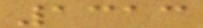1313
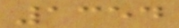1354
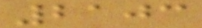2103
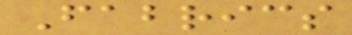Fabrics
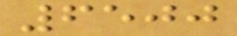6500
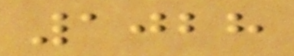1028
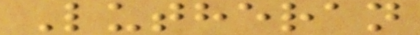Lutheran
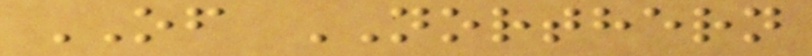OF NORTHERN
